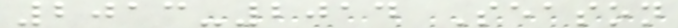2013-2014 Season
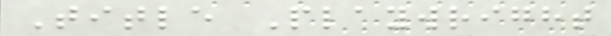Title Playwright
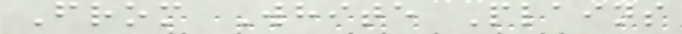From White Plains
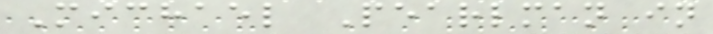Michael Pearlman in
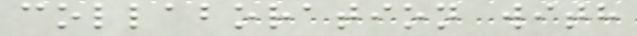collaboration with
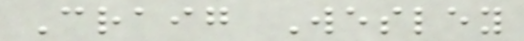Craig Wesley
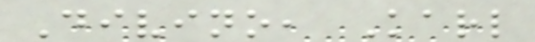Divino, Karl
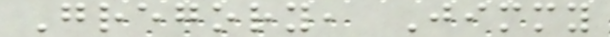Gregory, Jimmy
